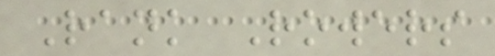Rank Rowers
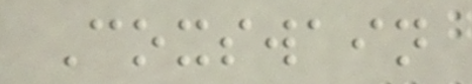Coxswain
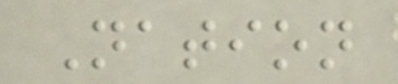Nation
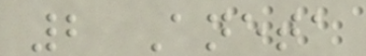2 Aneta
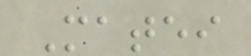Matei
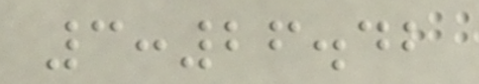3:26.42
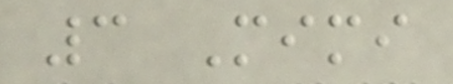3 Mimi
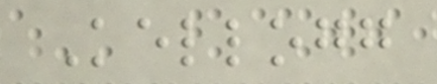Kellogg
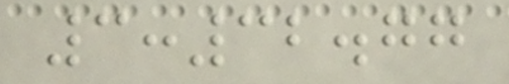3:32.77
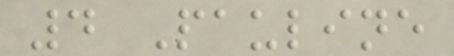4 Pauline
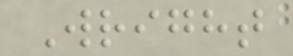Wright
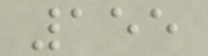155
